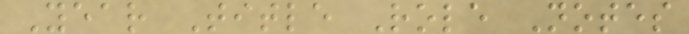Year Title Role Notes
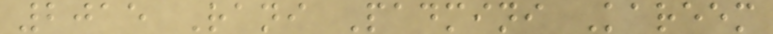2015 Rani Padmini Kareem
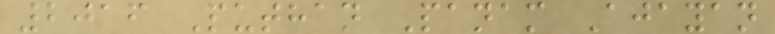2016 Puthan Panam Ajayan
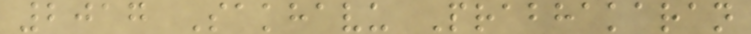2017 Sakhavu Prabhakaran
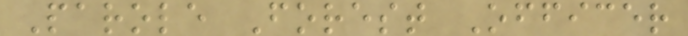Parole Forest Officer
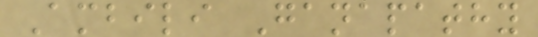Ambili Ganapathy
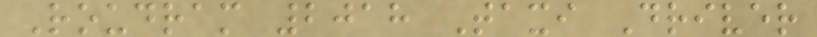Roudram 2018 Taxi Driver
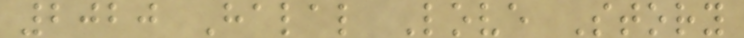2020 Halal Love Story
